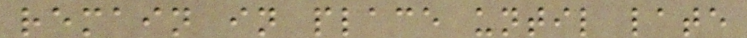remain in place until late
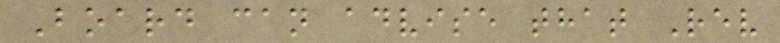Board can advise that Rev
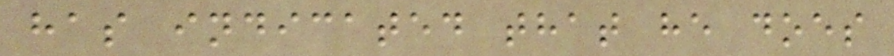has indicated that he does
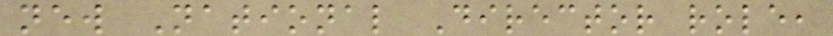new National Director role,
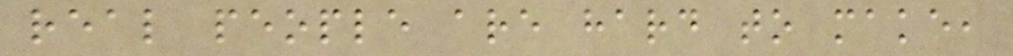real people are hard to make,
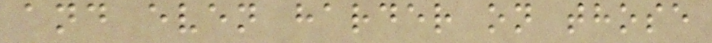and even harder on those
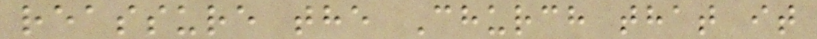reassure the Church that it
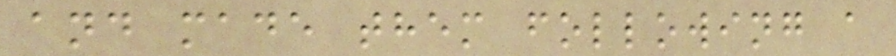and made them following a
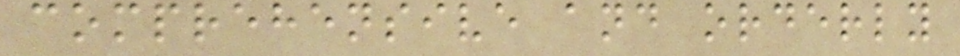comprehensive and orderly
